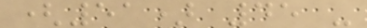(51) 45 -
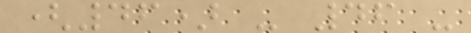(46) - 46 -
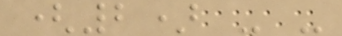(2) - -
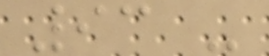93 -
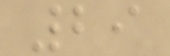29
